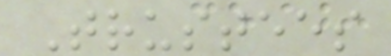Trustees
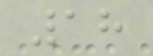18
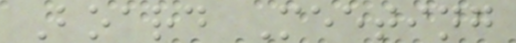Board Meeting
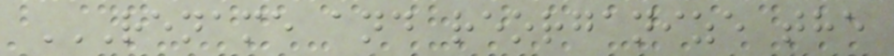RENAME AND REORGANIZE THE
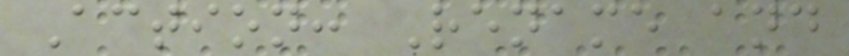Action: Rename and
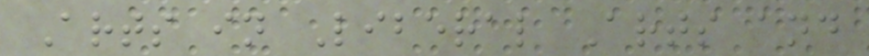Arts in Liberal Arts and
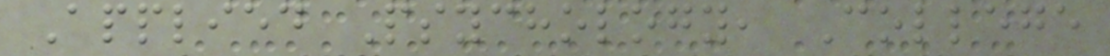Applied Psychology, College
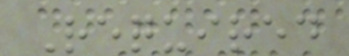Required
